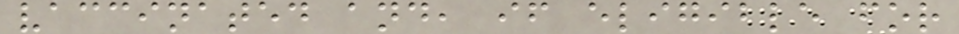vaccinated and, if eligible for
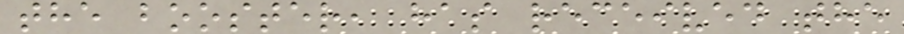the booster, has received the
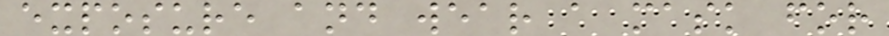exposure and wear a mask for
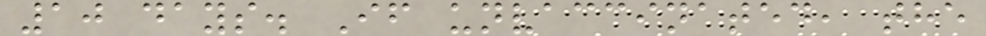10 days. If unvaccinated, the
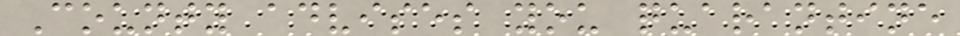County advises you quarantine
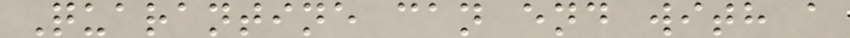Quarantine can end with a
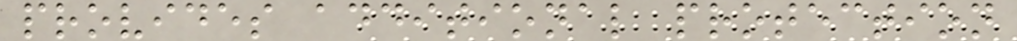provides additional protection
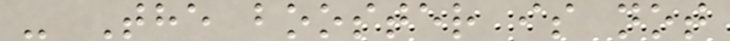- The booster is not
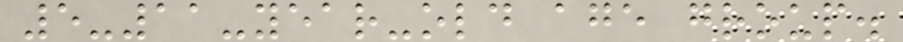5-11-year-old age group.
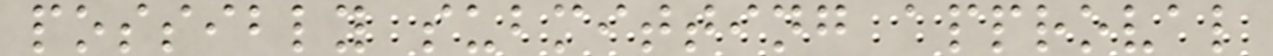possibly submitting approval
